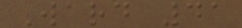Ward 41
